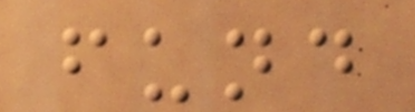fund
